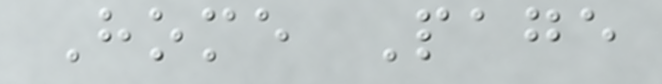Home Page
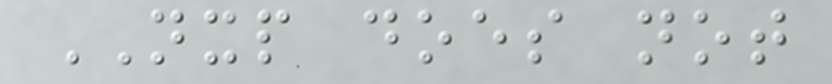NXP does not
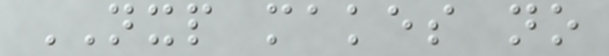NXP makes no
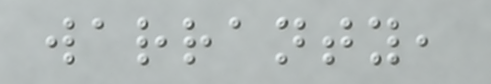warranty,
